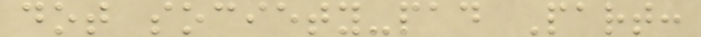dot society-pad Part:
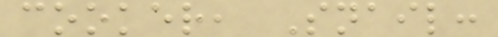cooker, Snail:
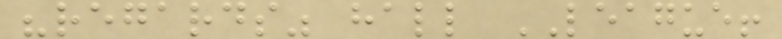"regards" hall LEAGUE!
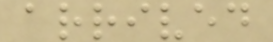arrived
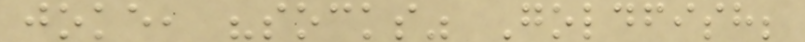joke, "socks" Goldfish;
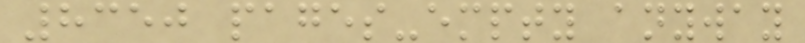8350 pages-empty anyway
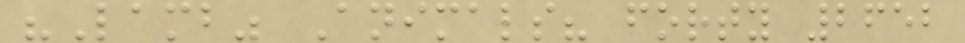"Lamb" Animals? forty 2652
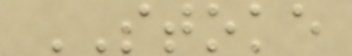STOKE
